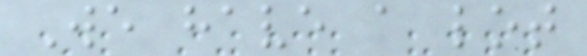We have a lot
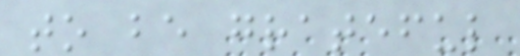to be grateful
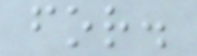for.
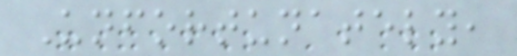Unfortunately,
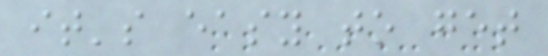it's easy to get
